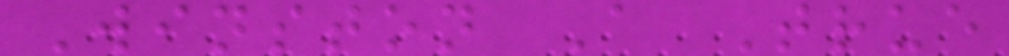Winston A True
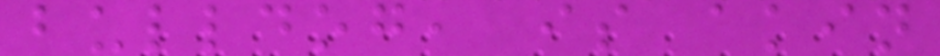bulldog, is akin
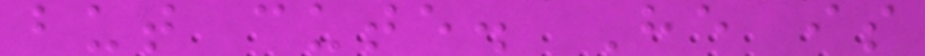but cute. He is
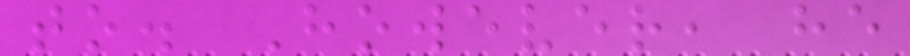to. However, he
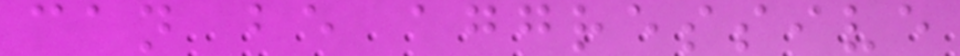can be aggressive
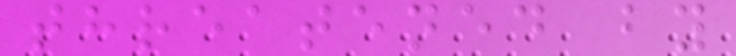threatened by
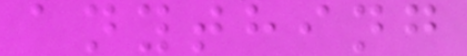anything
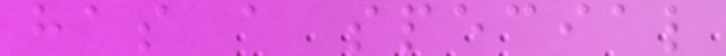has a special
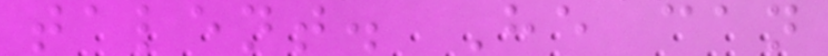talent. He can
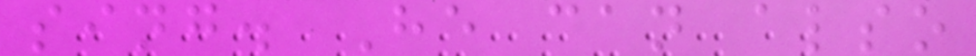sing. He can also
